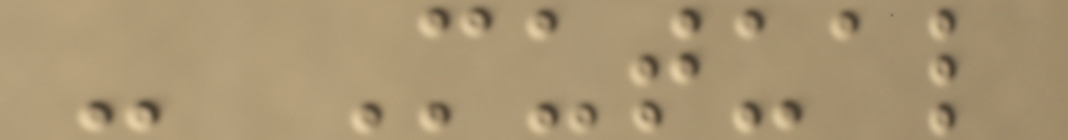- Mutual
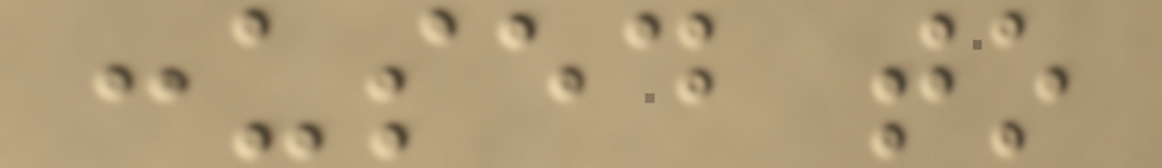:used to
